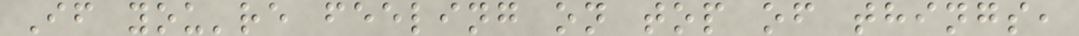If you're feeling on top of things,
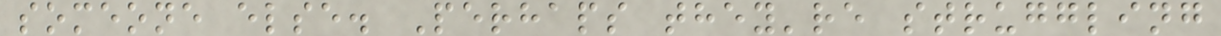someone else. Perhaps they're struggling
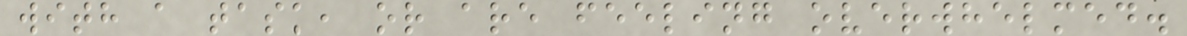with a task, or are feeling overwhelmed.
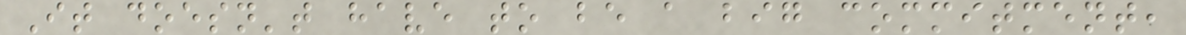It doesn't have to be a big commitment,
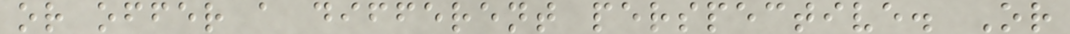or offer a different perspective. Or
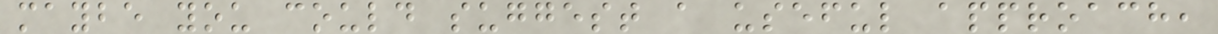maybe you could suggest a useful approach,
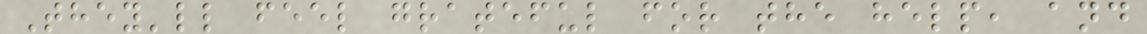They'll feel grateful for the help, and
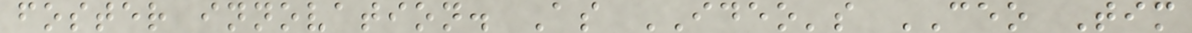foster innovation. As IDEO's CEO Tim
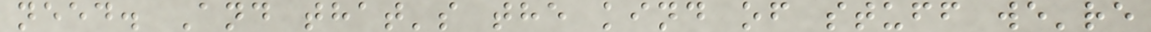need. And that's the kind of stuff we're
